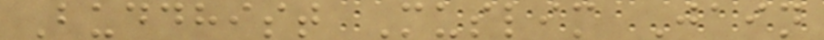Buddhist Muslim Jain
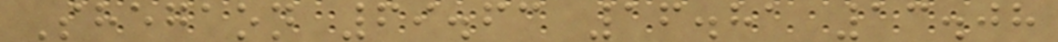Shegaon 69.63 16.81 13.08
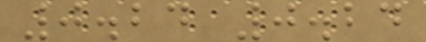0.24 0.24
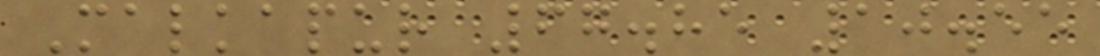Malkapur 67.85 10.55
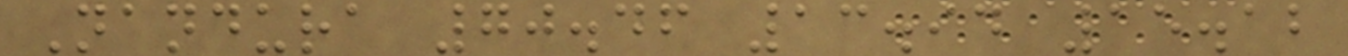Nandura 70.46 13.94 15.12
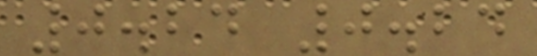0.24 0.24
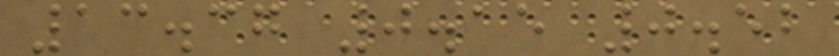13.37 0.15 0.52
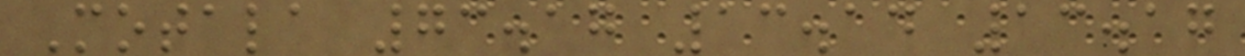Motala 73.17 13.14 13.17
